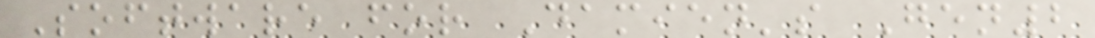Software for Damien's Gen2
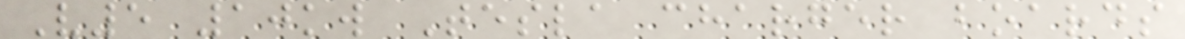V5 10kw Tesla charger boards
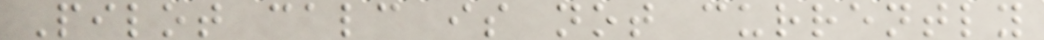Pilot calc is not currently
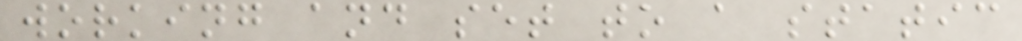working and set to a static
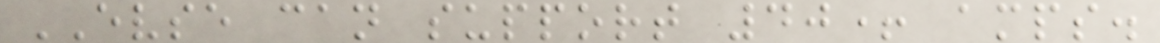EVSE can support 40+ amps.
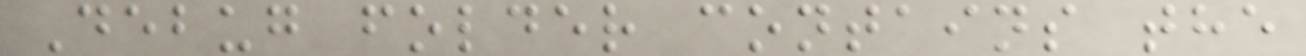Debug folder contains the
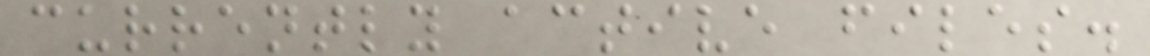currently active files.
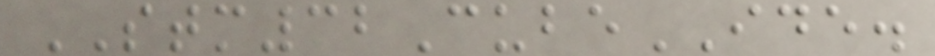STM32CubeIDE.
